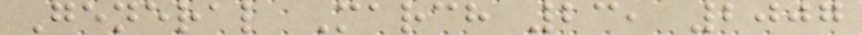General March 23, 2007
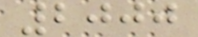2000
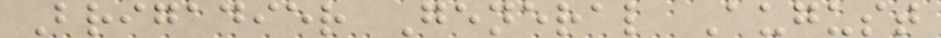Brigadier General August
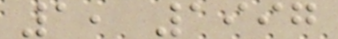1, 1997
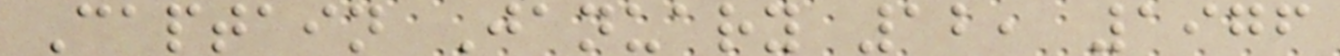Captain January 12, 1976
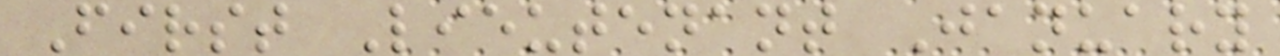First Lieutenant January
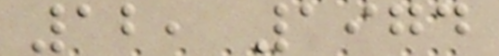12, 1974
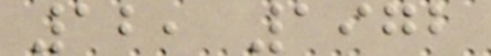12, 1972
